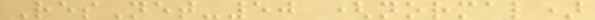ResNet-50 (normal)
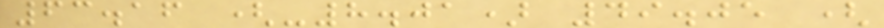63.16 (-8.01) 49.05 (
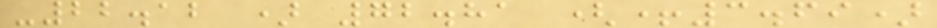-22.12 ) 72.81 (+3.69)
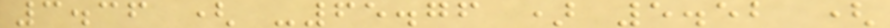3.36 ( -65.76 ) 5.52 (
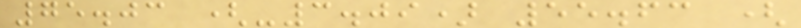75.03 (-3.09) 55.63 (
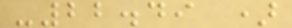-22.49 )
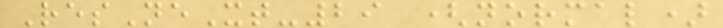ResNeXt-29 (normal)
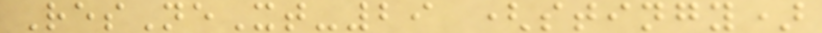ResNeXt-29 (stingy)
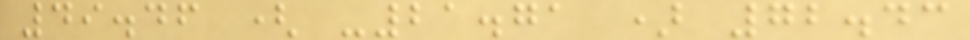49.46 ( -21.71 ) 72.43
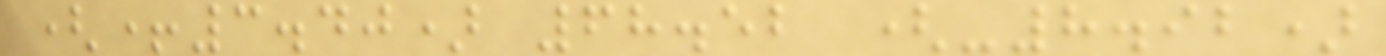(+3.40) 68.52 (-8.92)
